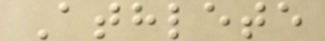Athlete
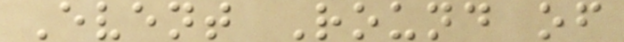Event Round of
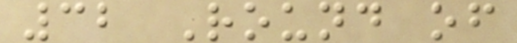32 Round of
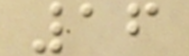16
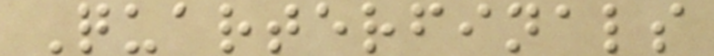Quarterfinals
